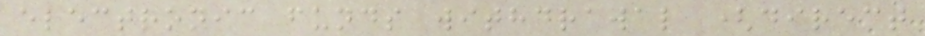electronic funds withdrawal (direct
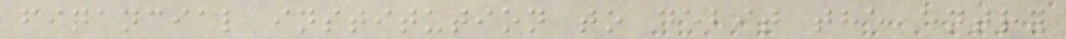financial institution to debit the entry
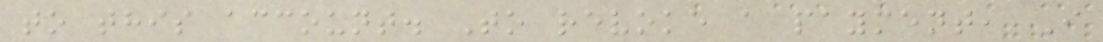to this account. To revoke a payment, I
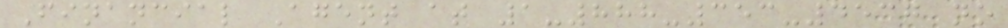Financial Agent at 1-888-353-4537 no
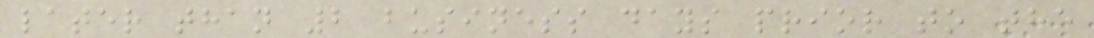later than 2 business days prior to the
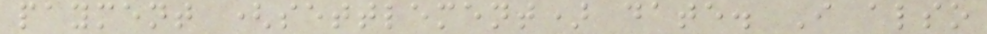payment (settlement) date. I also
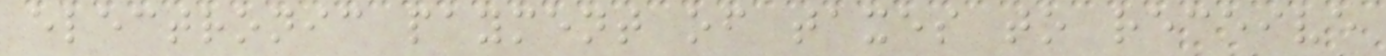electronic payment of taxes to receive
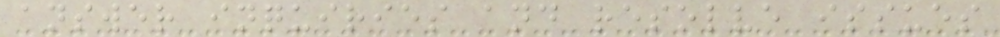answer inquiries and resolve issues
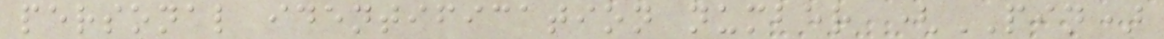personal identification number (PIN)
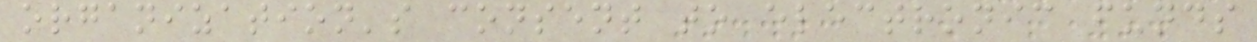organization's consent to electronic funds
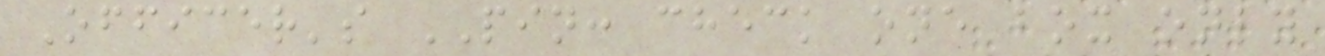Officer's PIN: check one box only
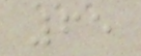65
